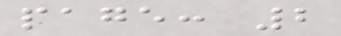page: 2
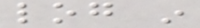log in
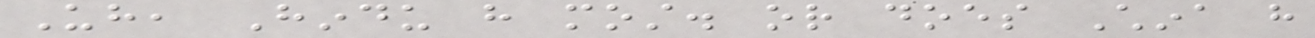Uh, Hindu have most. or does China have
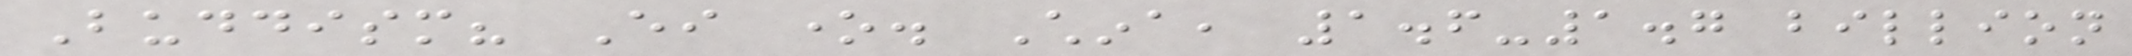Buddism? Either one. China, 1.6-1.7 billion
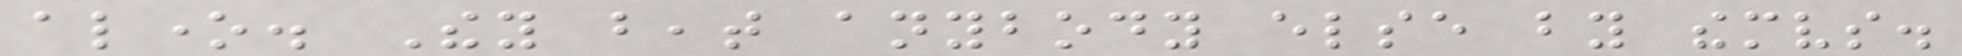alone. They beat anybody else by themselves.
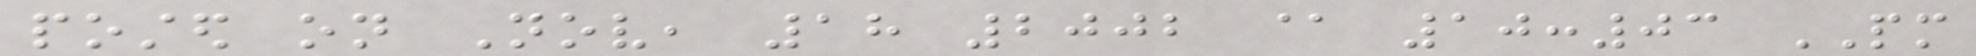posted on Nov, 18 2002 @ 10:03 PM
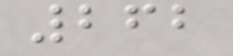262
